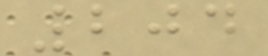204
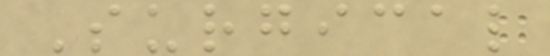Surgical
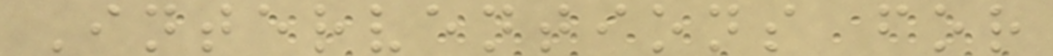Interventions for
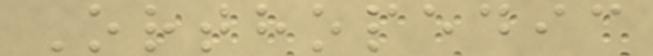Orthopedic
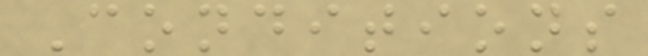Conditions
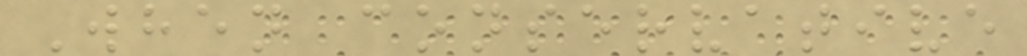When conservative
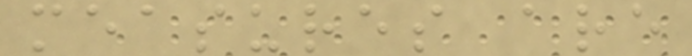measures are
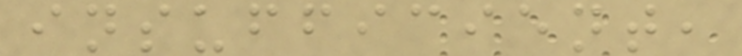insufficient,
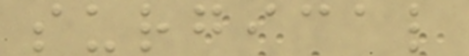surgical
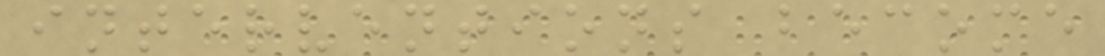interventions become
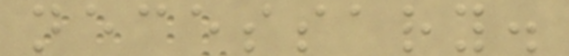necessary.
